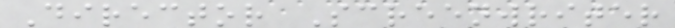Director Screenwriter
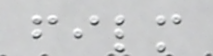film
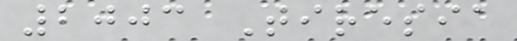2003 Tiresia
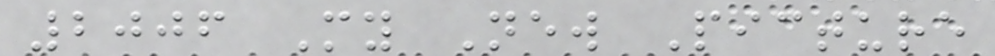2006 My New Picture
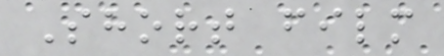Short film
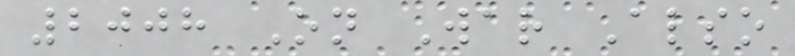2008 On War Also
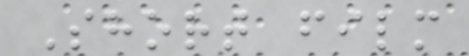Short film
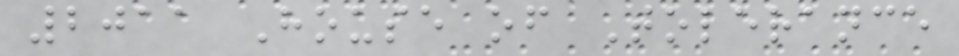2011 House of Tolerance
